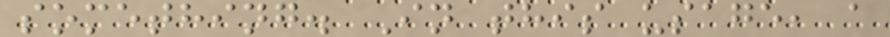something. In this usage, a
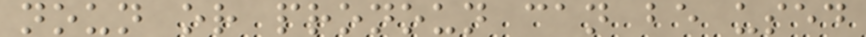noun or pronoun can be used
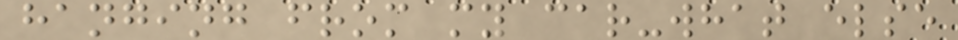hanging from my car-what else
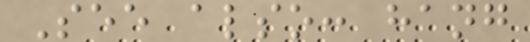See also: hang
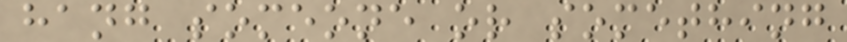hang someone or something
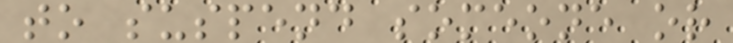to suspend someone or
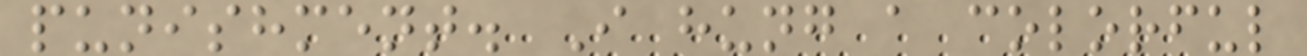punishment. I hung a colorful
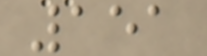151
